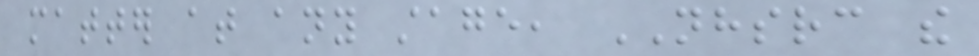matter at any stage, NHSRC the
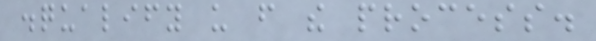disqualify us from the process.
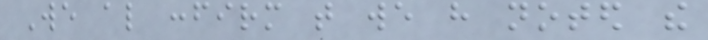We also confirm that we have noted the
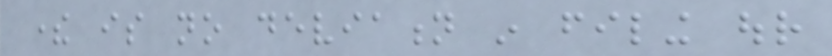there is no deviation in filing our
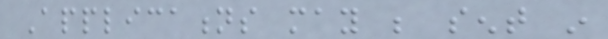Applications may be sent in
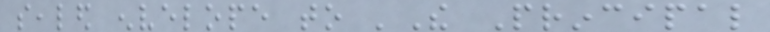sealed envelope to 'The Principal
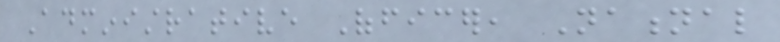Administrative Officer, National
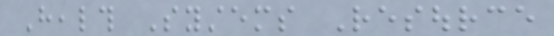Health Systems Resource
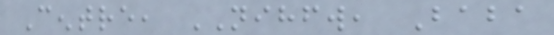Centre, NIHFW, Baba
